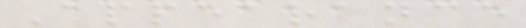Appearance
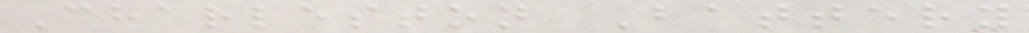Charleston Battery
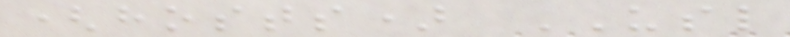(hosts) USL
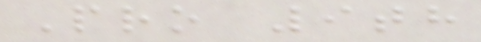Pro 9th
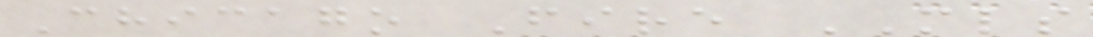Chicago Fire MLS
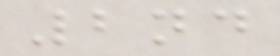2nd
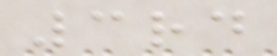3rd
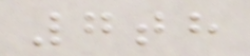7th
